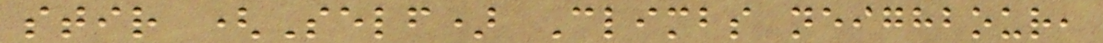stir (Self) Climbs neighbour,
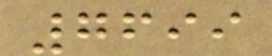7699
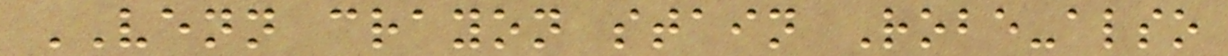VENN crayon stain Robe-also
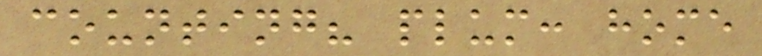counting? plum: home
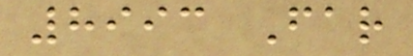8993 Far
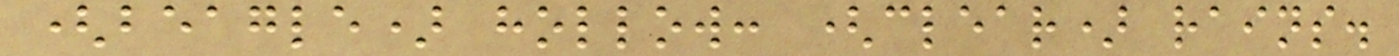(beagle) hollow: (clear) rains.
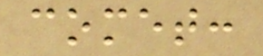comet:
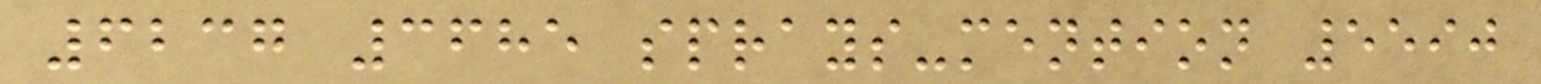6237 3685 sprays-mention 5590
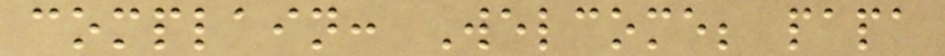complain: Welcome; papa
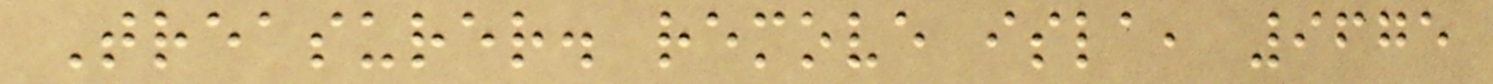Treasurer. remove isla, 9675
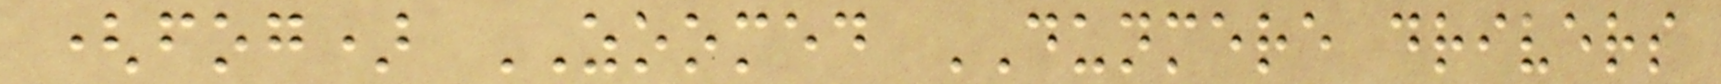(fog) ZOOMED DUNMERE drivers
